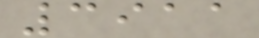3911
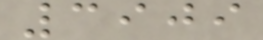3909
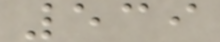539
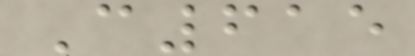C615
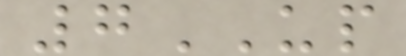7UP
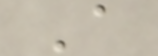A
